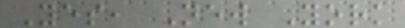Yes, New York
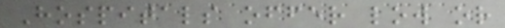Hospitals offer low or
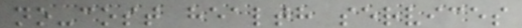no-cost health services
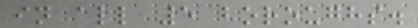in all 5 boroughs.
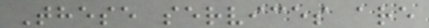These services are
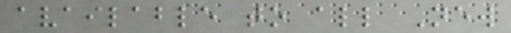available to all New
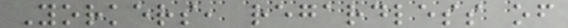Yorkers, regardless of
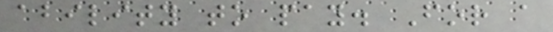ability to pay. For a
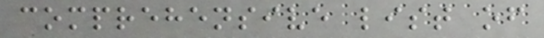comprehensive list of
